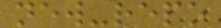new-repo
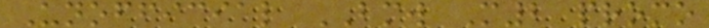Unofficial BMW M2 promo
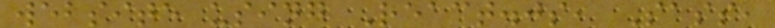website using React.js, Sass,
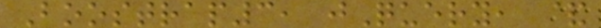Boostrap3, jQuery, &
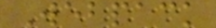Webpack
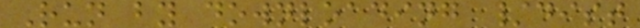Run by downloading /dist
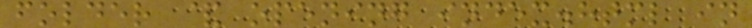folder & opening index.html in
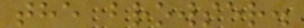the browser.
